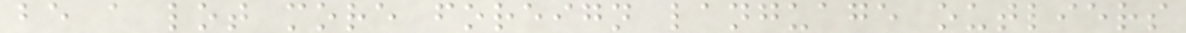be a lot more foreign language outliers
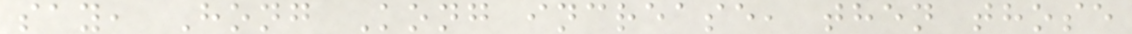say, Hong Kong increase, then those
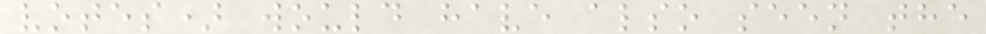votes) would have also seen the
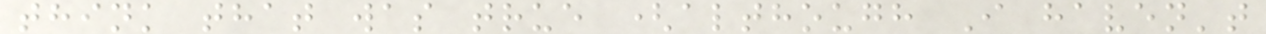think that was true (although I haven't
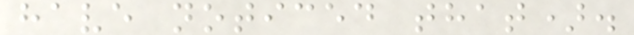have noticed that).
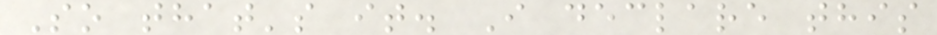So that's it. I declare this
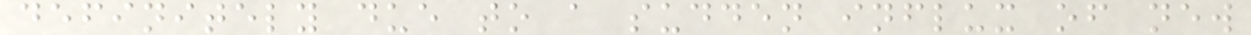definitely due to a sudden influx of new
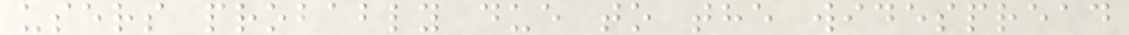users probably due to the widespread
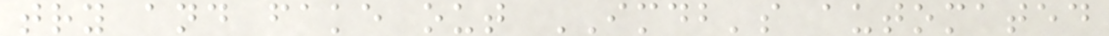try and fake out IMDB's automated
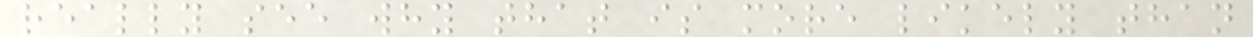really see why that is more likely than
